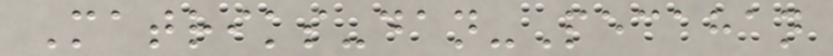Matriks-dan-Pecahan
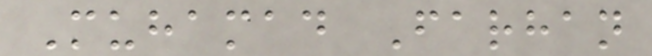Muhamad Farhan
